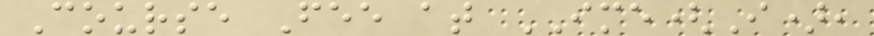Course Fee at IME(I),
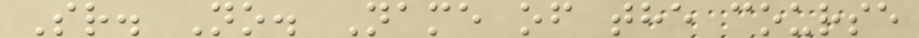Sr. No. Name of the course
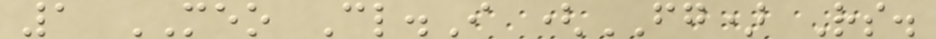1 MEO Cl.I (FG) Rs.
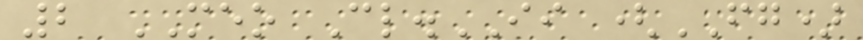2 MEO Cl.II (FG)
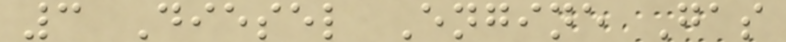3 Diesel Engine Gas
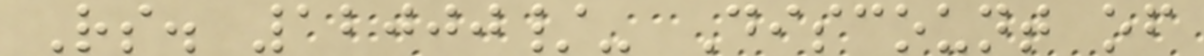Rs. 12000/- Discount of
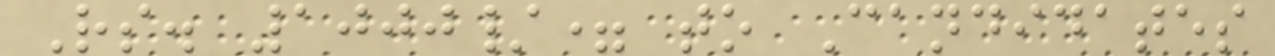Rs. 1000/= to Candidates
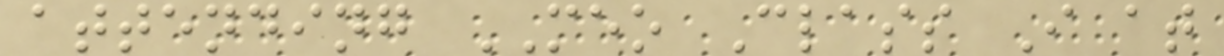attending MEO Class I at
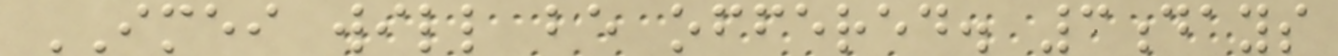IMEI will be offered. 3days
